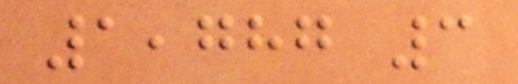1,787 3
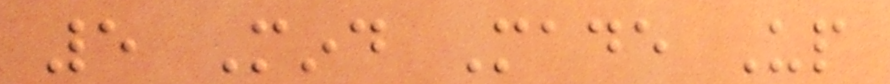5 Mind Made Up
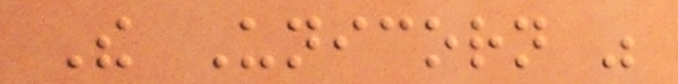The Unicorn was
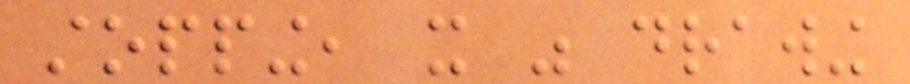stopping, it was drawing
